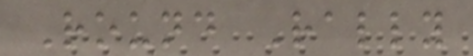Round Rally
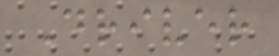Driver
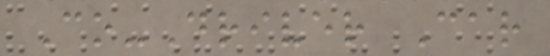Co-Driver Car
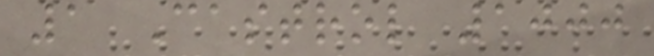1 Castrol 1000
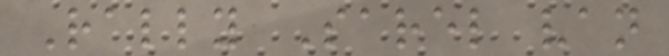Rally Sarel van
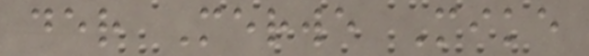der Merwe Mike
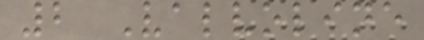2 Valvoline
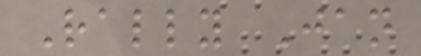Rally Jan
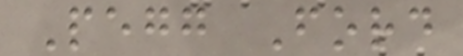Pegg Ford
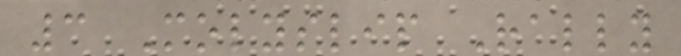3 Molyslip Rally
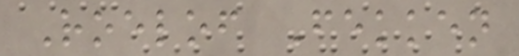Roelof Fekken
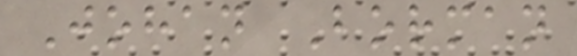Johan Borman
